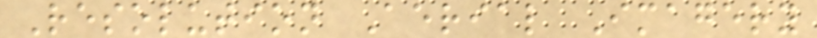Resolution Aerial Imagery
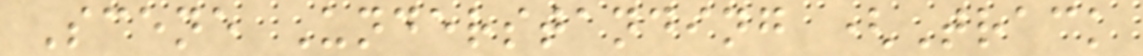Scene Understanding (Track
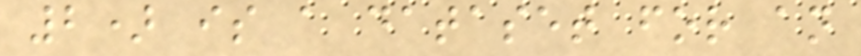2) is a dataset for an
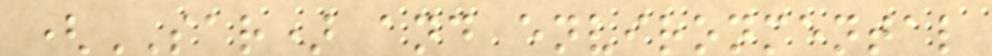(SAR) and environmental
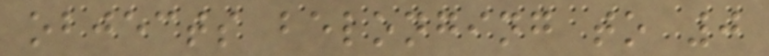objects belonging to 0
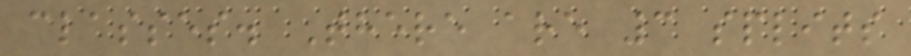classes. There are 3 splits
